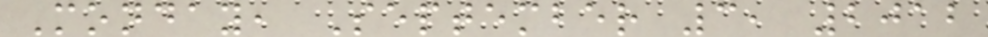Monday, September 3, 2012
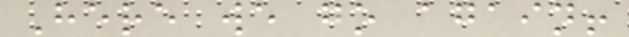Here we go again!
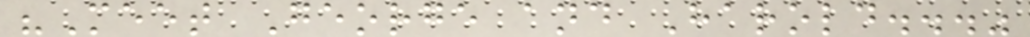"Meet George and Harold..."
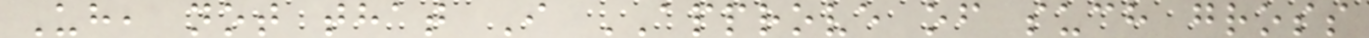Uh, not that I APPROVE of such gross
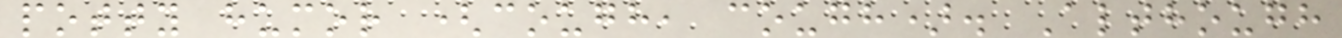potty humor (cough, cough). Although
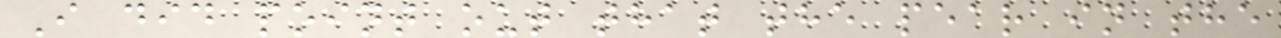I did point out that the pear in the
